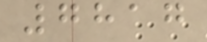7817
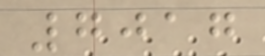7017
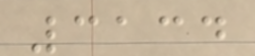3134
